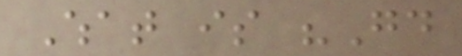What is "Good
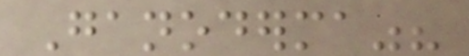Ganoderma"?
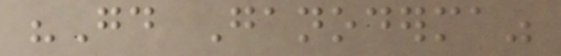"Good Ganoderma"
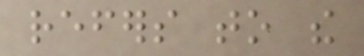refers to the
